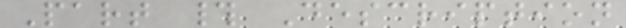Part # Description
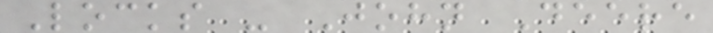Locks - John Deere
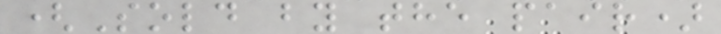(Sold by the pair)
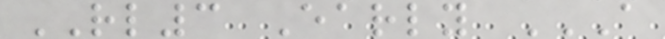RL3 Early A
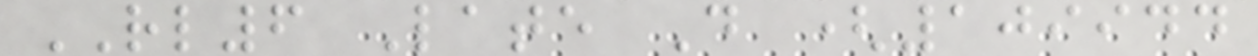RL6 Late D (109944
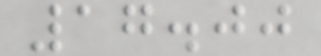17.00
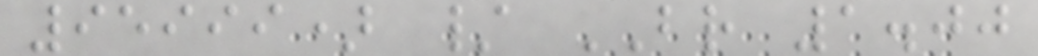95999) / BR 1.00
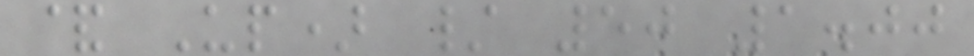& Up) / 50 1.00
